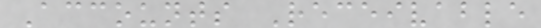Accounts Receivable
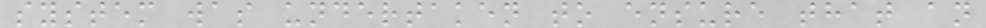system was undertaken to ensure that an
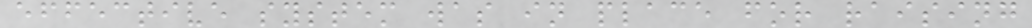effective system was in place for raising
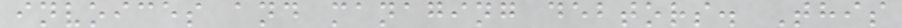invoices and managing debtors. This
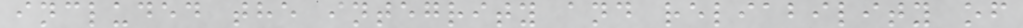included the integrity and reliability of
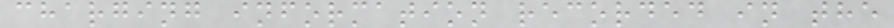charging information recorded in the
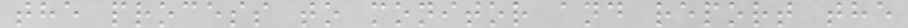the process to monitor and report the
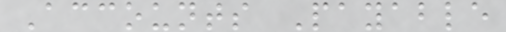Accounts Payable
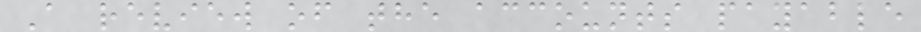A review of the accounts payable
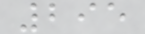295
